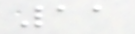11
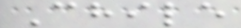Chile
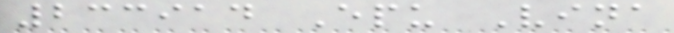233914 Epu Vina
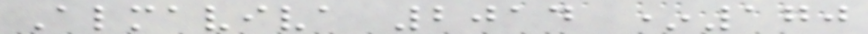Almaviva 2014 *170
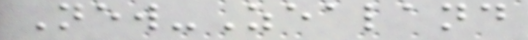New-Zealand
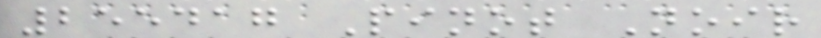255417 Pinot Noir
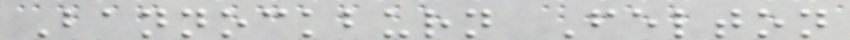Bannockburn Felton
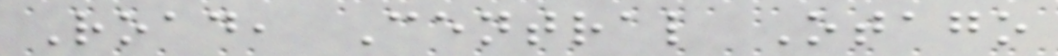Road, Central Otago
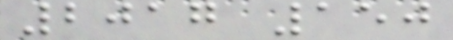2017 150
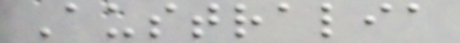Australia
